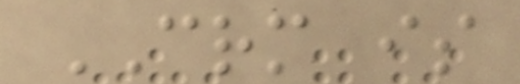CRM is
